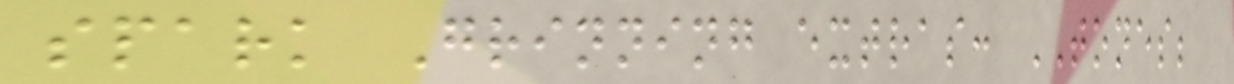spark Grinning extras: TONES;
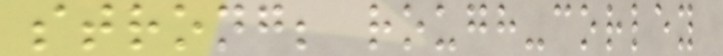strong; rough-corley
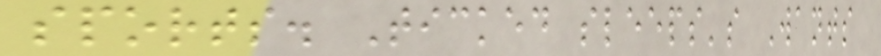sports. Ticked sleeps's Wants
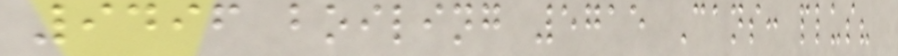9496 boiling 5715 Cans: plus?
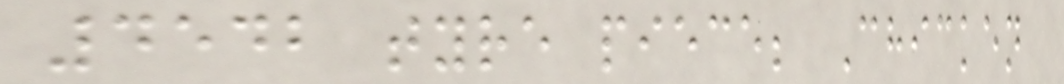4542 tyre piece; Chicken
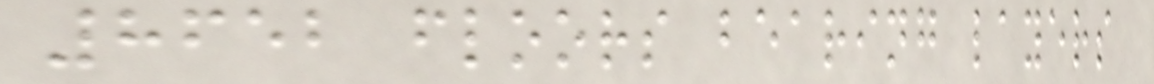8652 floors bearing layers
